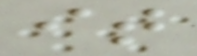it
